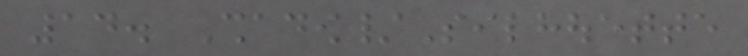14. Shadow/Silhouette
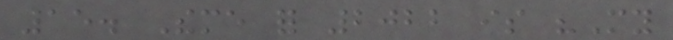15. Theme for 2022 is "My
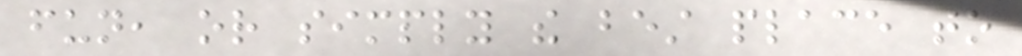fun, or simply the best place to
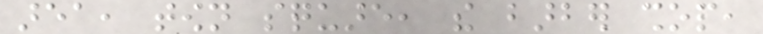area, town square, the barber shop,
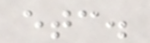etc.
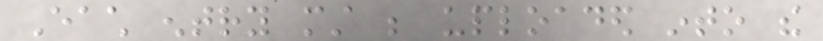Each entry must be uploaded into the
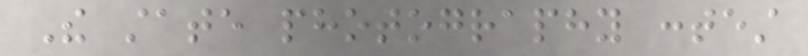The state photography contest
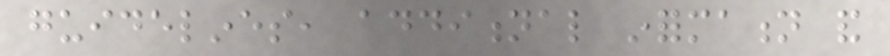guidelines, additional information and
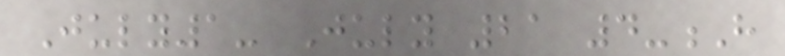July1- July 21 4-H
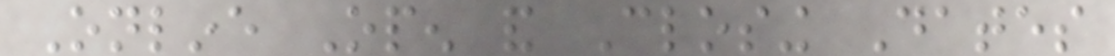Online Open and Closing Dates
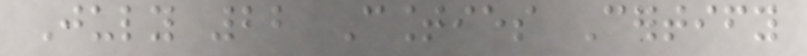July 22 Counties Certify
